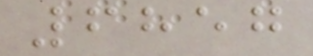6857
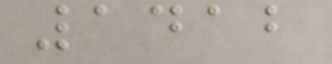1412
